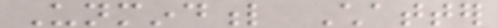Unmindful Chatter
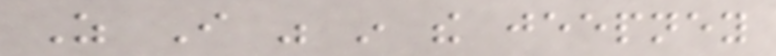As I was in the jeepney
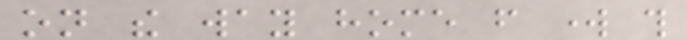on the way home from work this
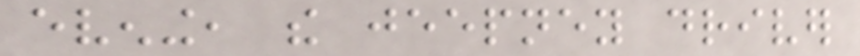evening, the jeepney driver
